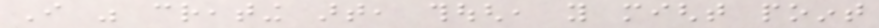I was creating art, though, you might point
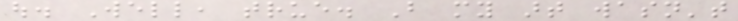out. Well, true. But my art wasn't
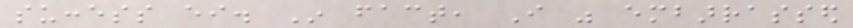success either. In fact, I was embarrassed
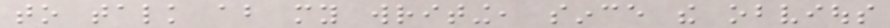to talk about my writing, since the obvious
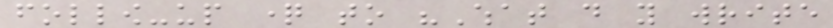follow-up question to "What do you write
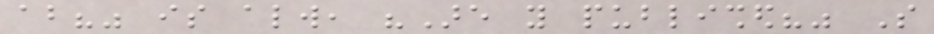about?" is always, "Are you published?" So
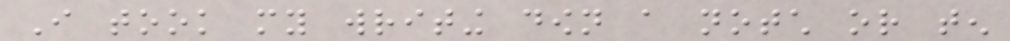I took my writing down a notch or ten
